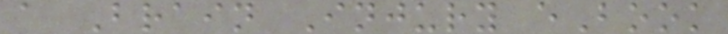a Brain Injury eBook
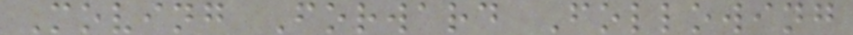Moving Forward Following
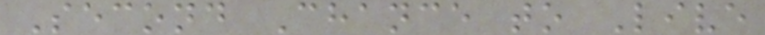Second Chance to Live
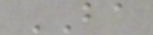BA
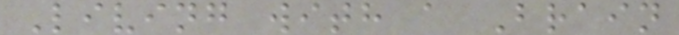Living with a Brain
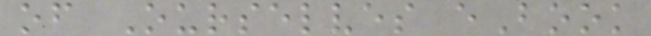of Ourselves eBook
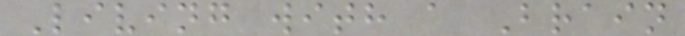Living with a Brain
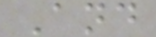And
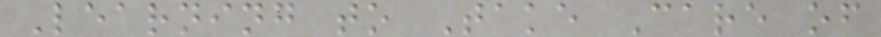Learning to Take Care of
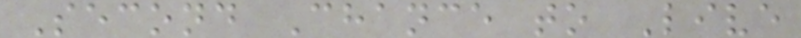Second Chance to Live
